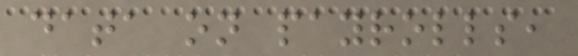data on payrolls,
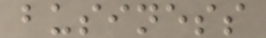business
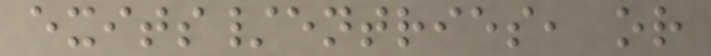exits/entries, or
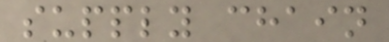supply chain
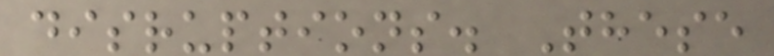disruptions. These
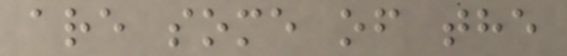are some of the
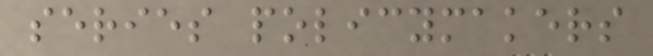series policymakers
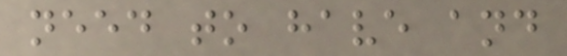need to have and
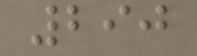290
